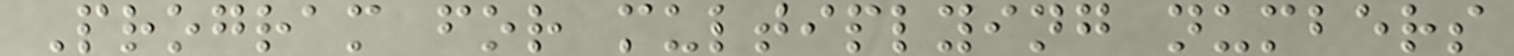Program for multiplying numbers
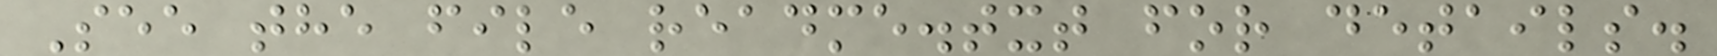See the file readme.txt for details.
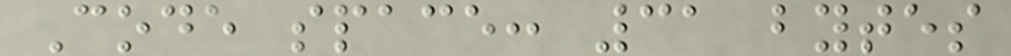Code space: 31 bytes
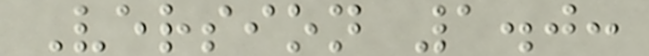Version 1.0:
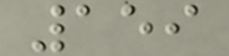159
